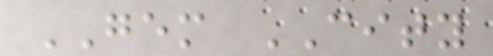GEM CITY
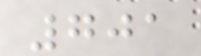701
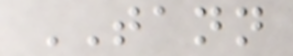TANN
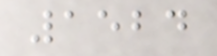1524
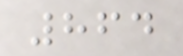864
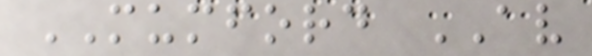MUMFORD AV
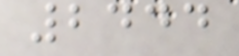2444
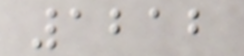1212
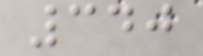340
